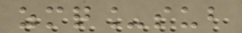zmq_sub
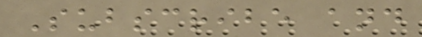Subscribe and
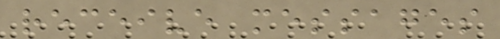receive messages
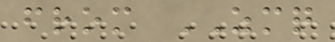from ZMQ
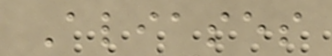Aliases
